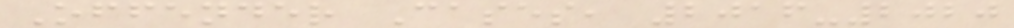Offender Cases, 2016-2020
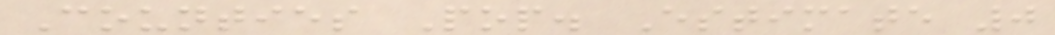Counties Pop. Estimate 0
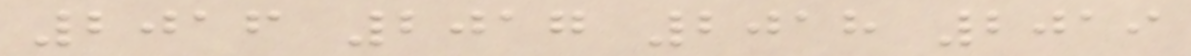2016 2017 2018 2019
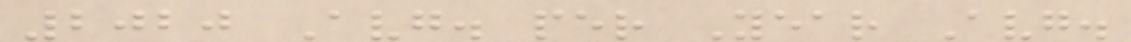2020 Avg. per Year Avg.
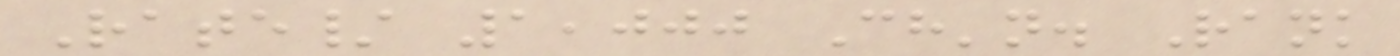Rate/ 1,000 Ch'n. Rank
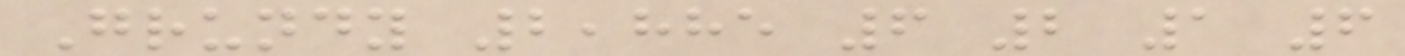Grundy 2,885 6 2 1 6
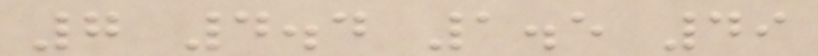7 4.4 1.5 49
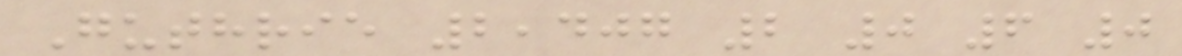Guthrie 2,407 2 0 6 0
